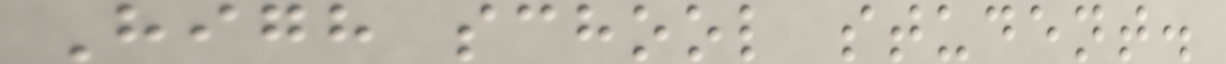High school student.
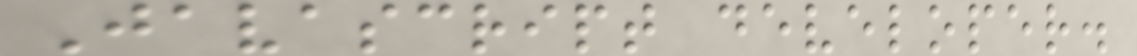Javascript developer.
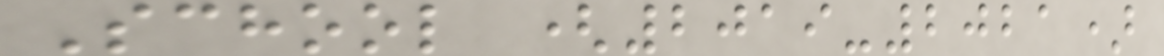School (2019-2021)
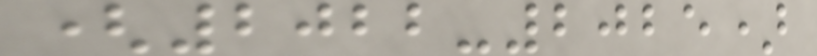(2022-2025)
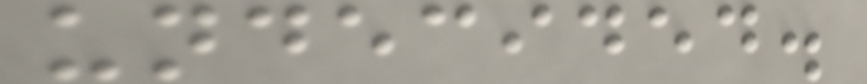undecided.
